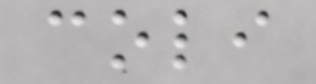coli
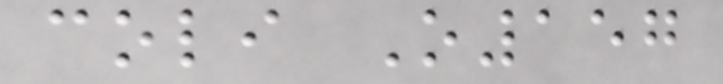coli O157
